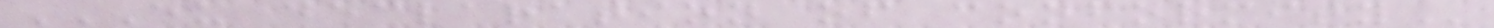EU DECLARATION OF CONFORMITY
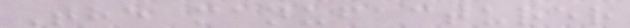The manufacturer
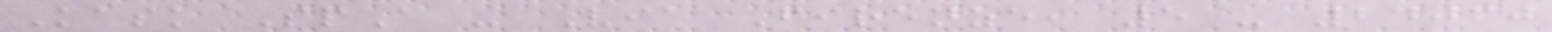Kask SpA - Via Firenze, 5 - 24060
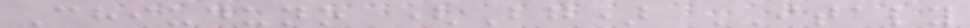Chiuduno (Bg) ITALY
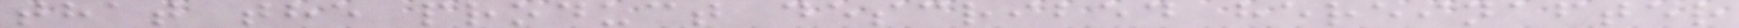that the product described hereinafter
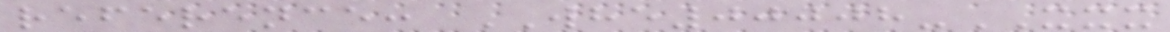reference: WHE00008-XXX
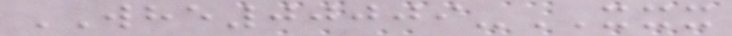WHE00009-XXX
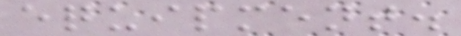equipment.
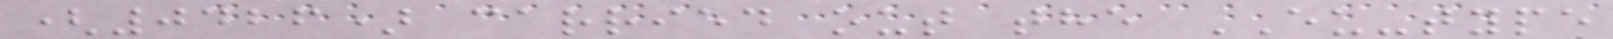(0426) carried out the EU-type
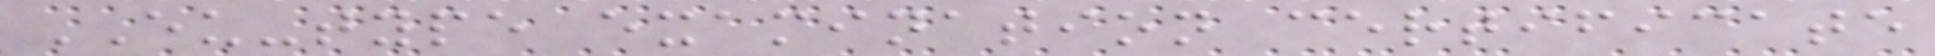EU-type examination certificate
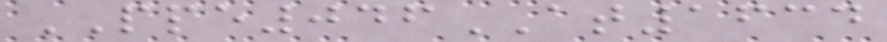PPE046AT1634
